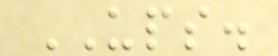UPS.
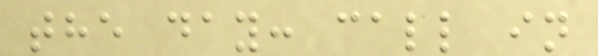the day: call in
